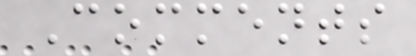Comments
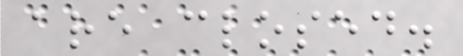are closed.
